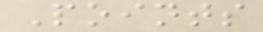Points
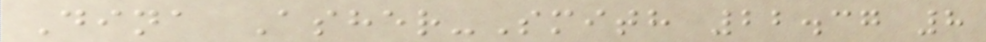Dina Asher-Smith 22.37 8
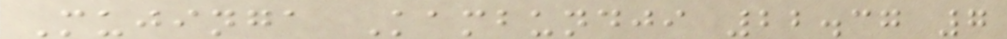Mujinga Kambundji 22.37 7
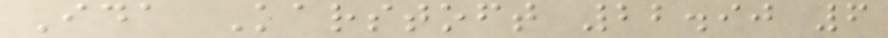Ida Karstoft 22.90 6
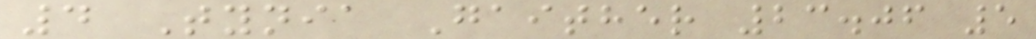4 Tynia Gaither 23.06 5
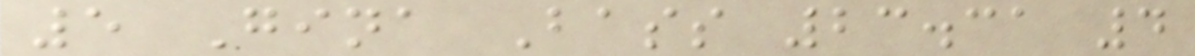5 Gina Bass 23.31 4
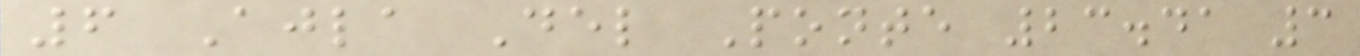6 Ajla Del Ponte 23.41 3
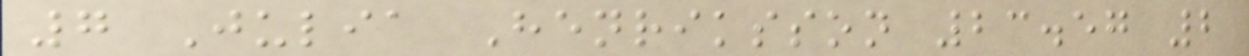7 Julia Henriksson 23.57 2
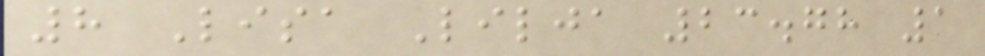8 Lisa Lilja 23.78 1
